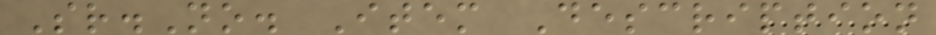Sr.No. Item Description
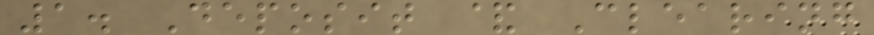1. Deposit & Clearing
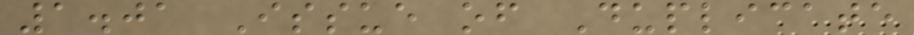1.01 Issue of Duplicate
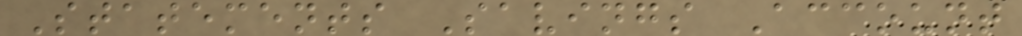Statements Savings Account
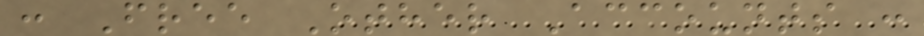: Free Other Accounts :
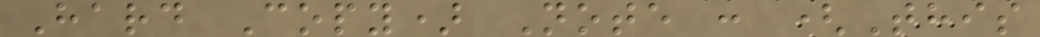Hard Copy) Note : (This
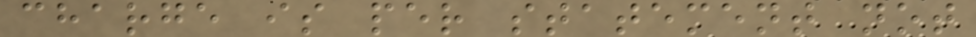charge is per statement not
